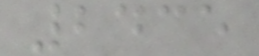2435
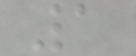1
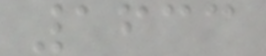1633
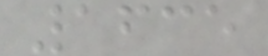1635
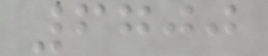6700
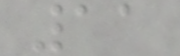11
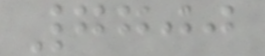7700
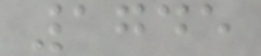1745
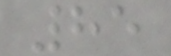85
